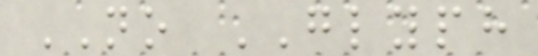NO GLYPH
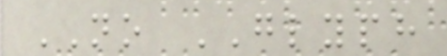NO GLYPH
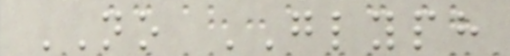NO GLYPH
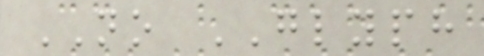NO GLYPH
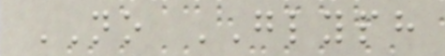NO GLYPH
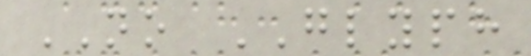NO GLYPH
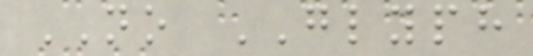NO GLYPH
